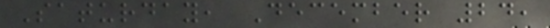Saturday, December 24,
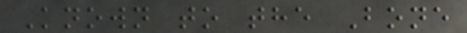Known to the Bone
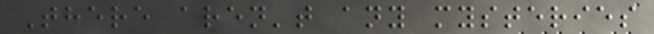There aren't any mysteries
